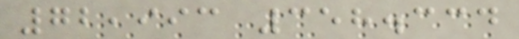72,993 358.334
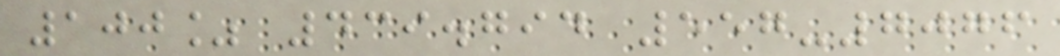100% 439.794 557-7076
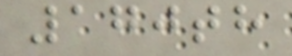170th
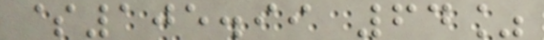$105.99 64%
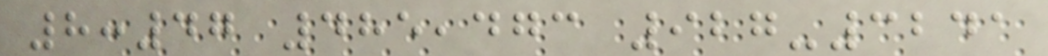8:47 485,473 927-3241
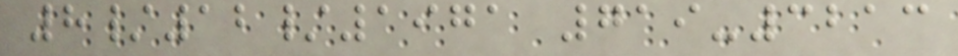8/12/1971 719-3213
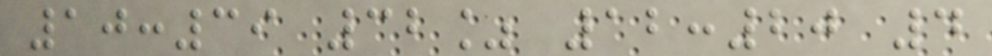10:39 32% 12:20 4
